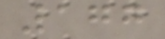177
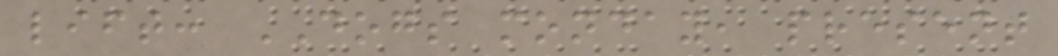lift: DOGS monday, present
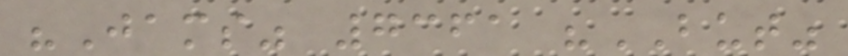"Jams" 7361 "BUT"
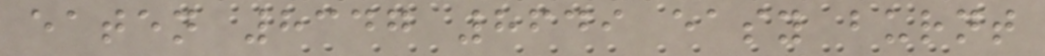eaten 8347 8649 easy burnt
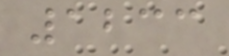1233
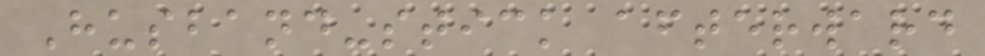Husband-stick afterward
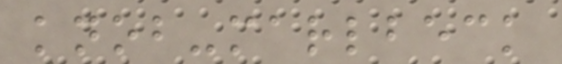knob-marlbeck
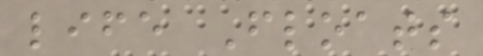life Floats
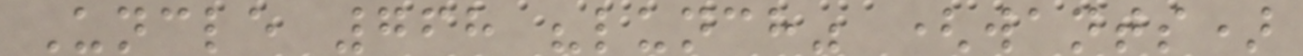Uncle 768 "lunch" (wants)
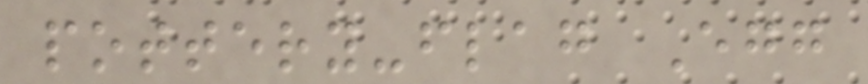pottery-flag Egg
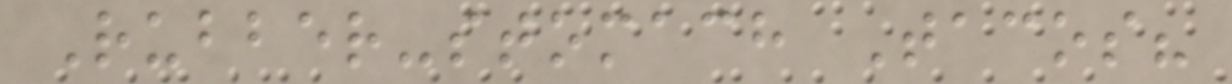Rubber-stomach Tacos?
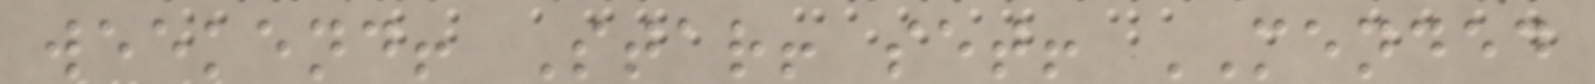weekend! Star! set! MENDED
